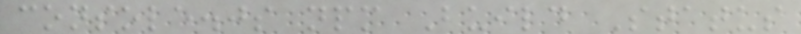console.js npm Build Status
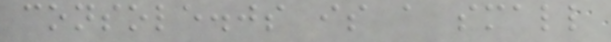console.js is a small
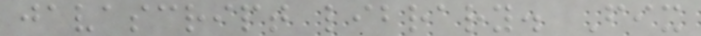javascript library. Fix
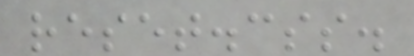reset.css.
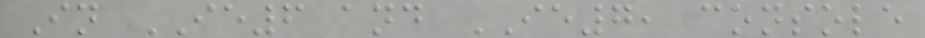In IE6 and IE7, console
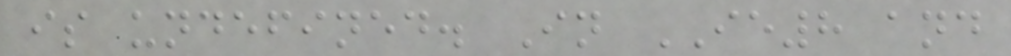is undefined. In IE8 and
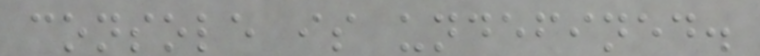console is undefined.
